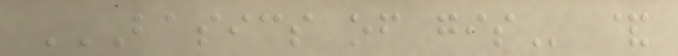BASICS OF GIS &
